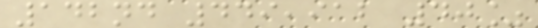142nd 449,912 40%
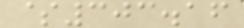$303.16
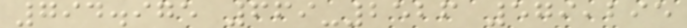794.975 669-2526 579,295
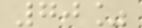70%
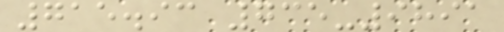715.93 735-9891
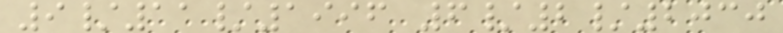9/11/1996 6/2/2030
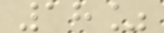18%
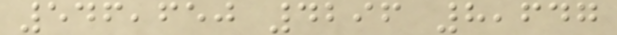546,650 4296 8,647
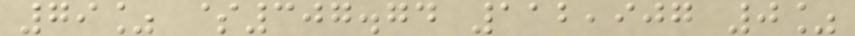79% $307.74 112,907 0%
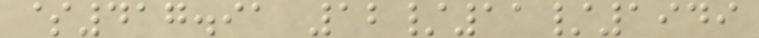$417.91 12/11/1949
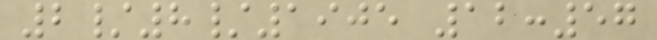2/8/1905 12:57
